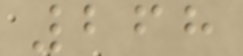268
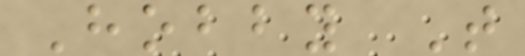Hobby T
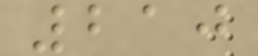210
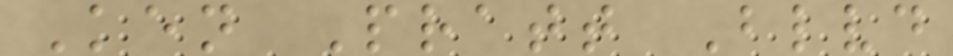Ken Pratt Blvd
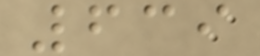639
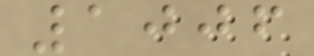1006
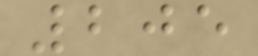205
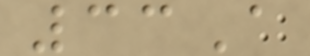33A
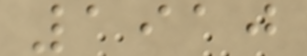1910
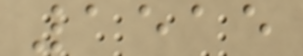1515
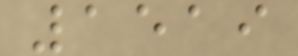1519
